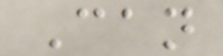Can
